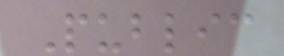Public
